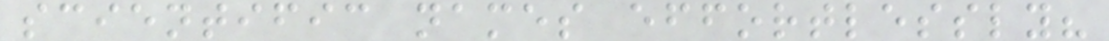scientific names effortlessly?
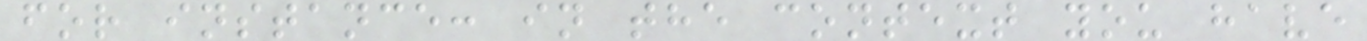for instance: in the context you have
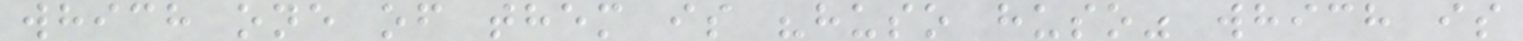which one of them is "huso huso" which is
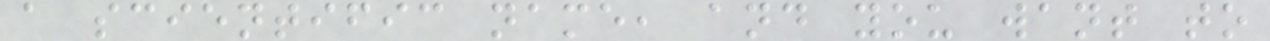a scientific name, and you want to
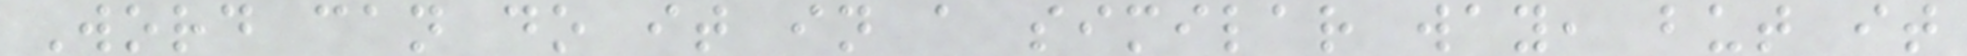Word can do it in a similar way, but it
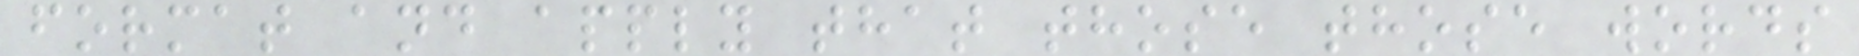format and apply that those those words
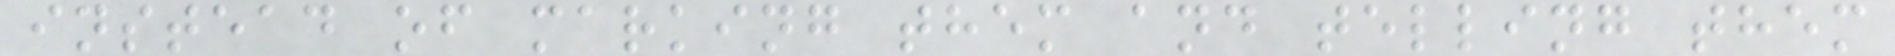instead of marking them and telling them
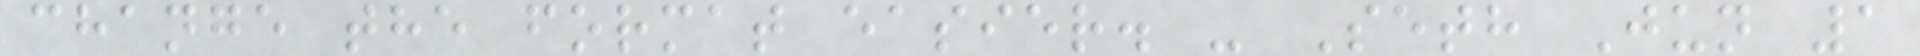change the format easier. - Seth Jun 1
